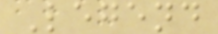Legend
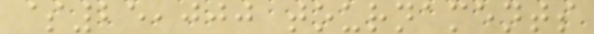$25,000 tournaments
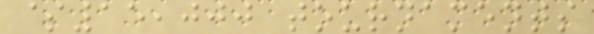$15,000 tournaments
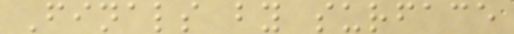Finals by surface
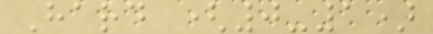Hard (0-1)
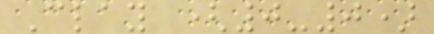Clay (0-0)
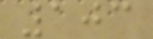103
